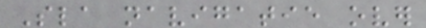Sla navigatie over
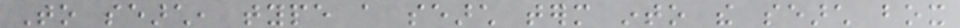To search, type a search term into the search box
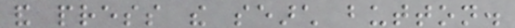and press the search button.
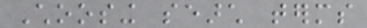Choosing search terms
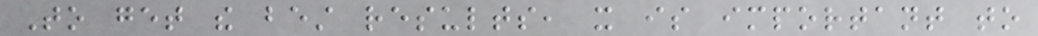To get the best results, it is important to
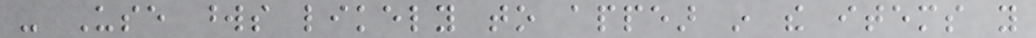- Use words likely to appear in the items you
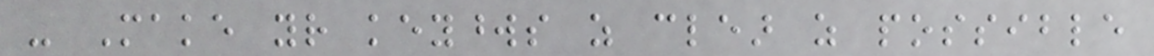- Make your keywords as clear as possible
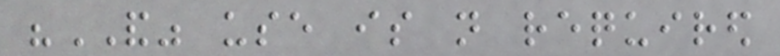"AND" use is not required
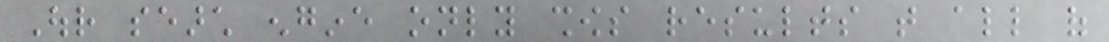Our search engine only shows results that all of
